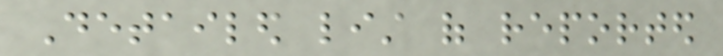Detailed list of reported
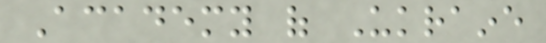Academy of Ukraine
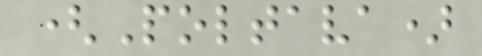(Poltava)
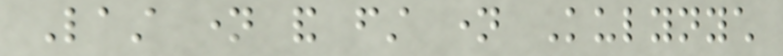Last name and first name Kulynych
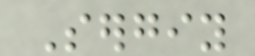Sergiy
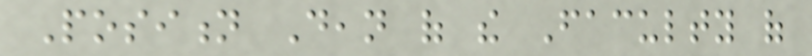Position Dean of the Faculty of
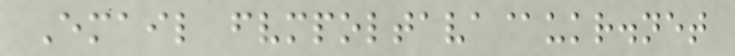Email fvmpoltava@ukr.net
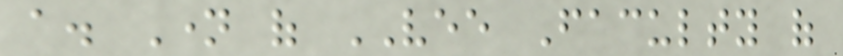a. Name of VEE Faculty of
